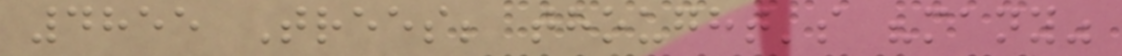4855 Trees; thought's "many"
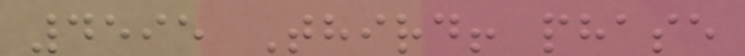4595 Third! phase
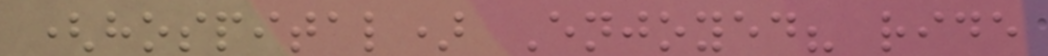(hospital) Enjoyed? ride
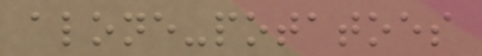alone-potatoes
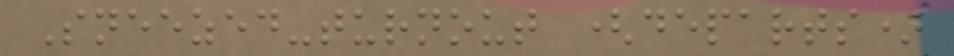Sneezed-turnout (departs)
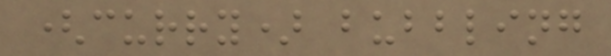(curry) bubbling
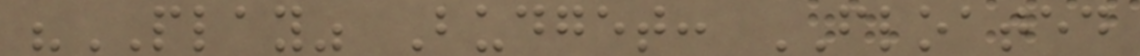"PLAY" Budget: FLOATED
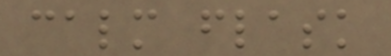calm flask
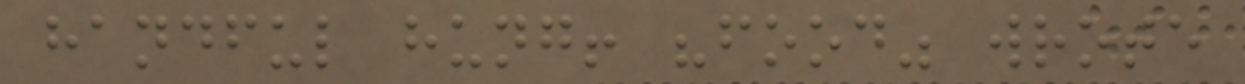handful hung! "food" wrote
